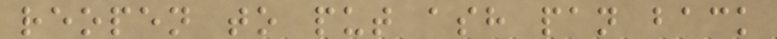reopen to put ash pan back
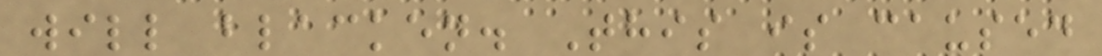will blacken. This is caused
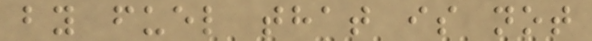by fuel that is not
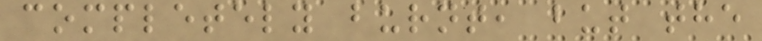completely burnt, but the
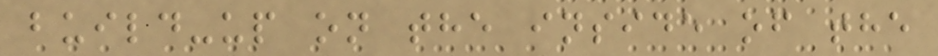build-up on the inside of the
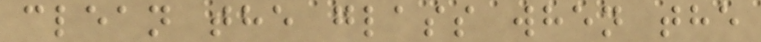clean the glass when the
